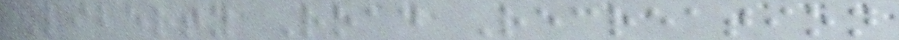Liberty Road Recreation
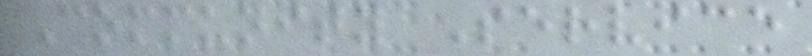Community Service
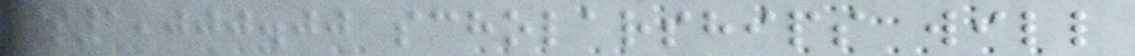$1,000.00 scholarships will
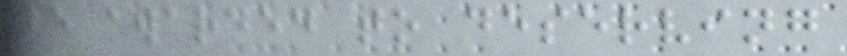be awarded to deserving
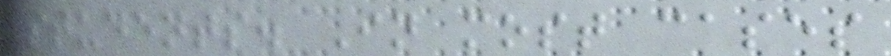students. In most cases
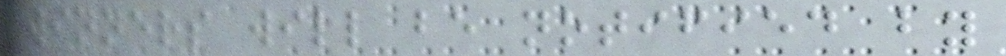winners will be notified by
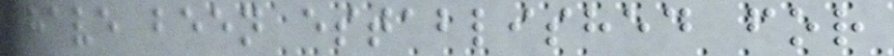have been established for
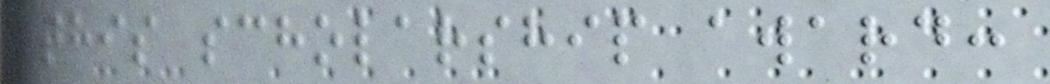this scholarship award:
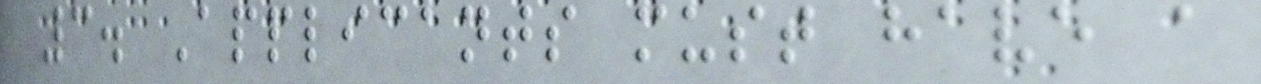3. Applicants must have a
